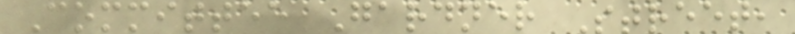Committee Gardner Street,
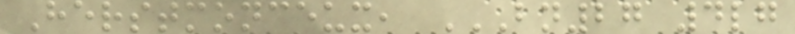Herstmonceux, BN27 4LG
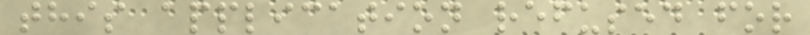this application refused for
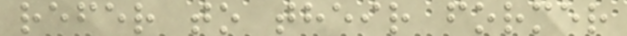refer to their former
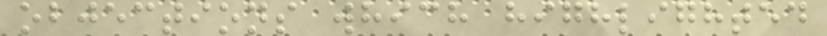objections which highlighted
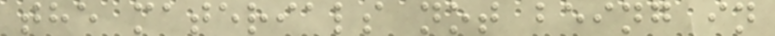the materials not being in
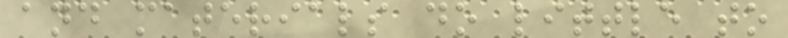and materials do little to
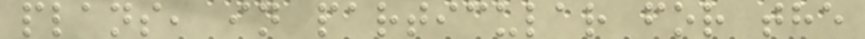plans, in particular for the
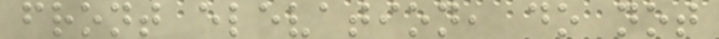front elevation, do not
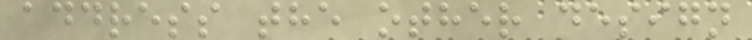address the other design
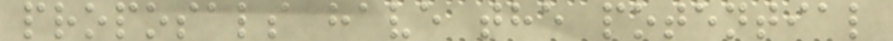proposals have the potential
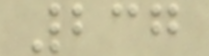237
